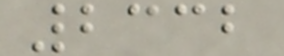2332
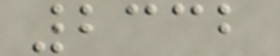2332
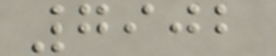7902
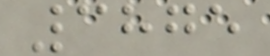3875
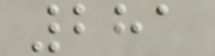281
